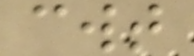cwt
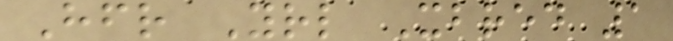Hfr Yrl Xbred 1
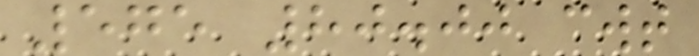575 80.00 cwt
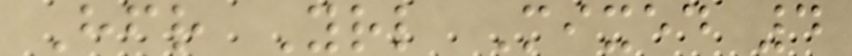Hfr Yrl Mixed 4
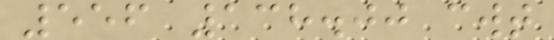556 138.00 cwt
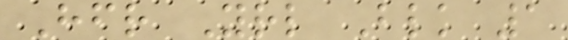Hfr Yrl Blk 1
